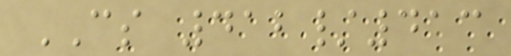CS 412/413
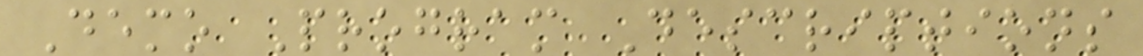Demo Program Descriptions
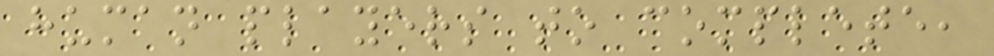human players to complete,
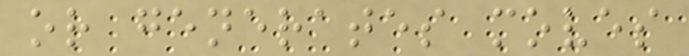or generates moves
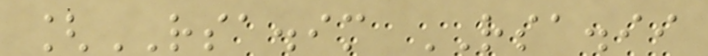[RSA.im RSA.ii
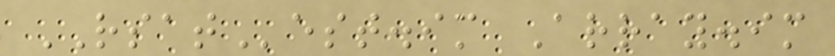RSATest.im Array.im
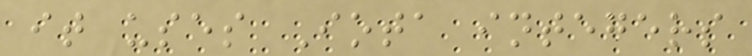it uses Iota integers
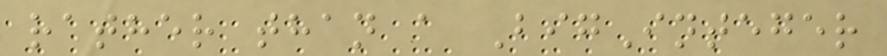rather than a BigInteger
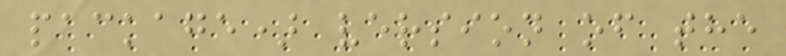package) version of the
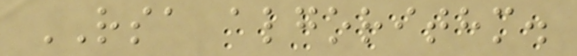RSA algorithm.
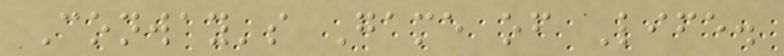Conway's Game of Life.
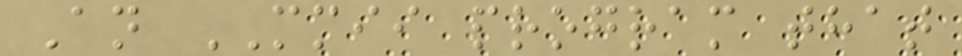An MMII program that
